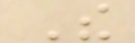The
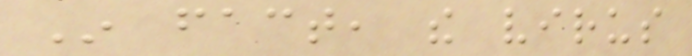In fact, the virus
